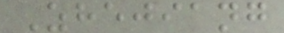Zhejiang
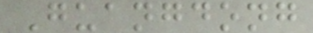Guangdong
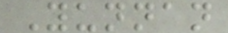Yunnan
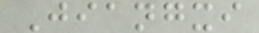Jiangxi
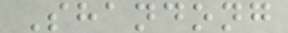Shandong
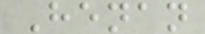Henan
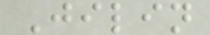Jilin
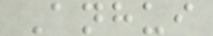Anhui
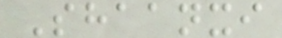Shaanxi
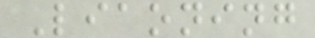Liaoning
